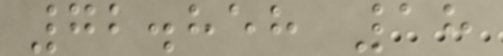72.858 18
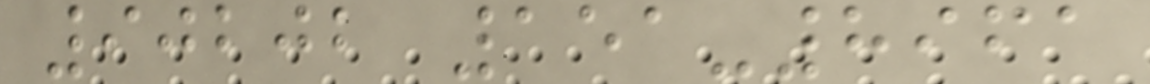90202 151-8961
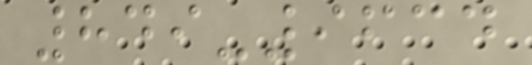849-9634
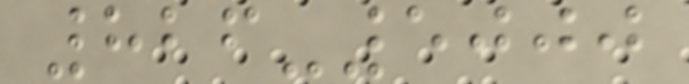826-5000
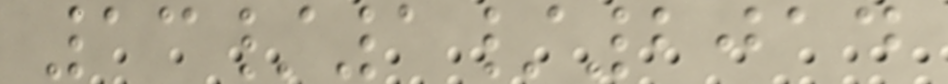13/1/2014
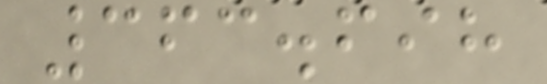363.698
